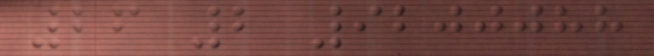26 2 9200088
